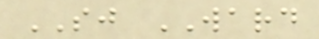SJ WARD
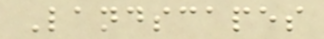Landscapes
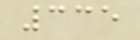335
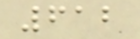612
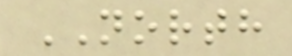NORTH
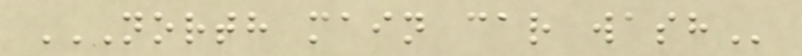NORTH MAIN CAR WASH
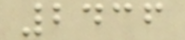2436
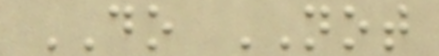DO NOT
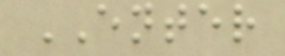ENTER
